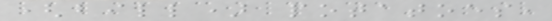(bill) potatoes,
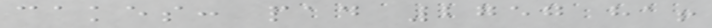cakes: pad 2757 ha!
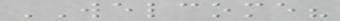WELCOME?
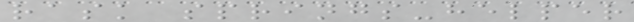rask springs-helper
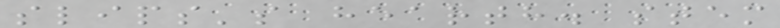slips's hearth. stem
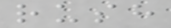rush
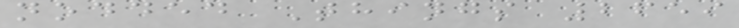nodded Things 2659
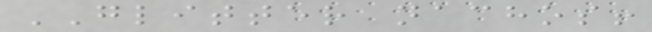GLITTER nachos!
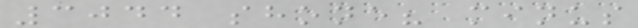3044 shone? minus
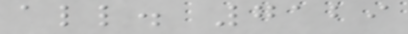all. 7129
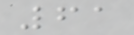61
